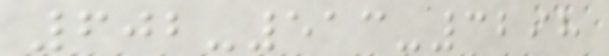602-513-3298
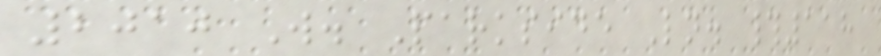2010 W. Parkside Ln. #118
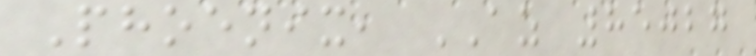Phoenix, AZ 85027
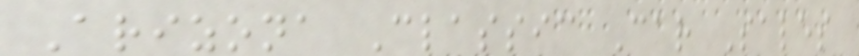Arizona Classic Car Sales
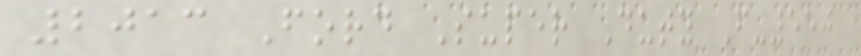2013 Ford Super Duty F-550
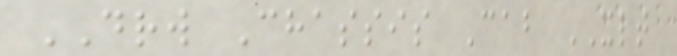DRW Chassis Cab XLT
